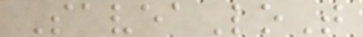SaveaLoT
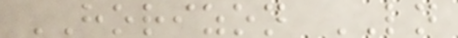HORIZON LN
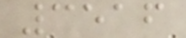3516
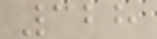328
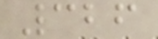326
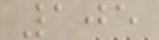105
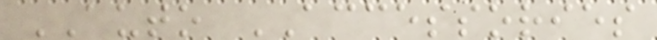AUTO ACCESSORIES
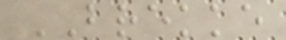BREKKE
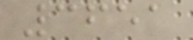3651
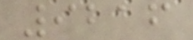9216
